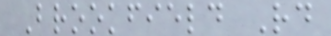Brookfield Rd
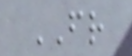FR
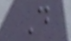D
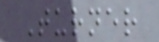Turner
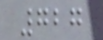727
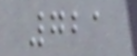721
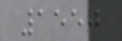1550
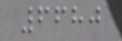6680
